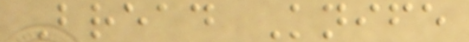Bread Knife
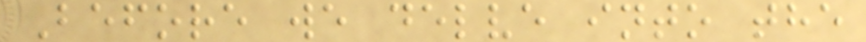Before we delve into the
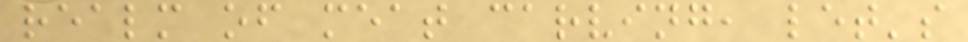realm of meat carving, let's
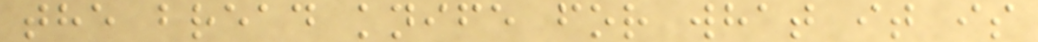the bread knife for what it is
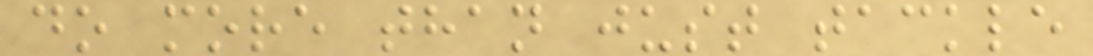do more than just tackle
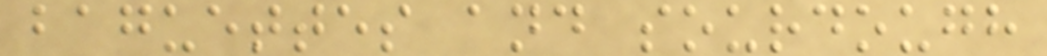baguettes and sourdough
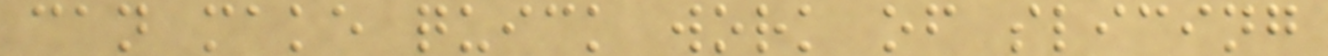can make quick work of slicing
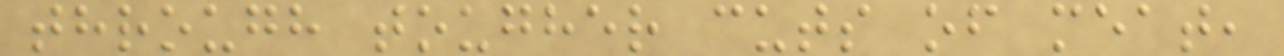through tougher cuts of meat,
